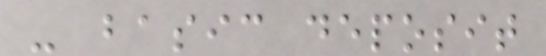- basic deposit
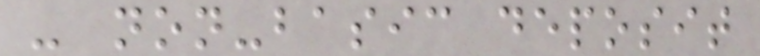- non-basic deposit
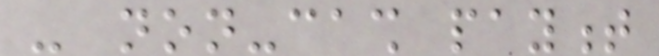- non-cash payment
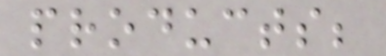products;
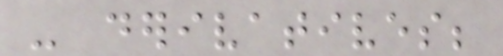- derivatives;
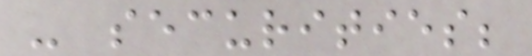- securities;
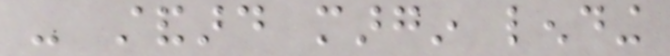- standard margin lending
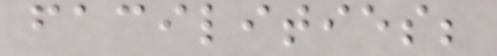facilities;
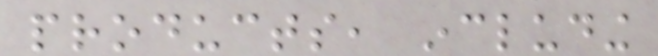products, including
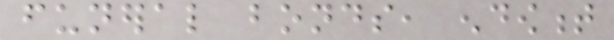funeral bonds, endowment
